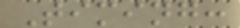Timing:
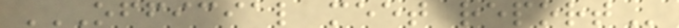OFFICIAL MEET REPORT
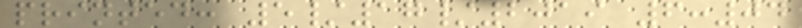printed: 5/17/2019 6:04
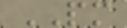PM
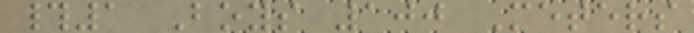#1 Boys 100 Meters
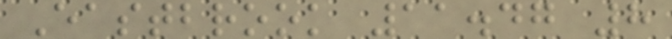Eastbrook 11.47 8
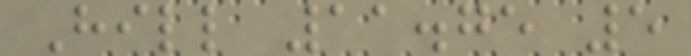Hill 11.75 5
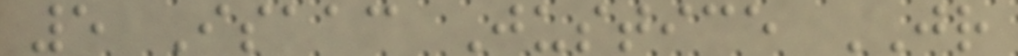5 Isaac Justice JR
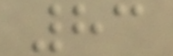83
